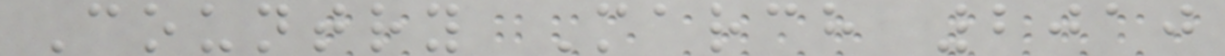Country March 2010
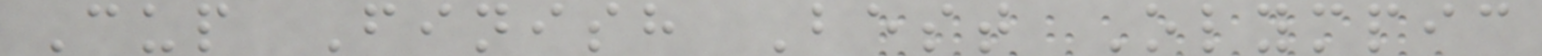Cup Finish Best Olympic
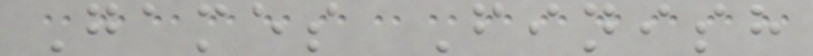Games Finish
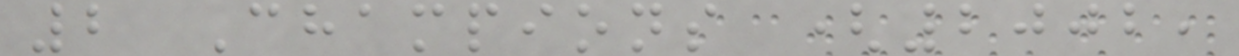2 Champions (2002,
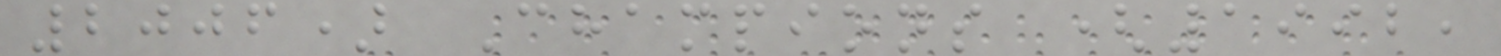2006) Champions (1992,
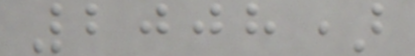2008)
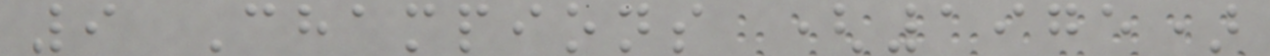9 Champions (1975)
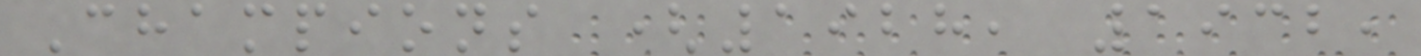Champions (1928, 1932,
